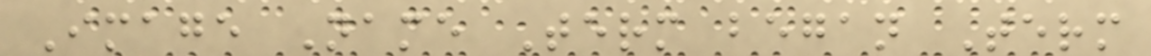Image Name Term began Term
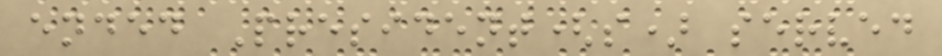ended President(s) served
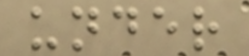under
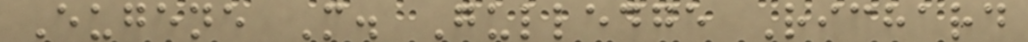Eugene M. Gulledge Richard
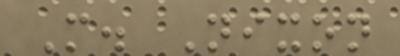M. Nixon
